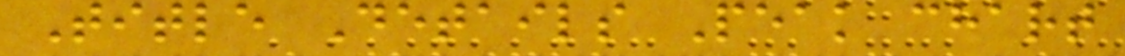Title Details Peak chart
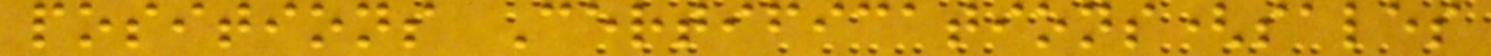positions Certifications(sales
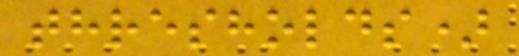thresholds)
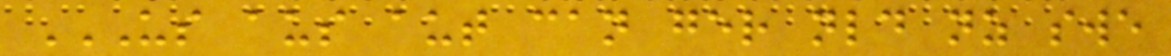US AUS AUT CAN GER NLD NZ SWE
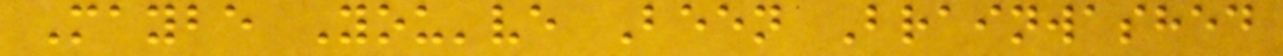Maybe You've Been Brainwashed
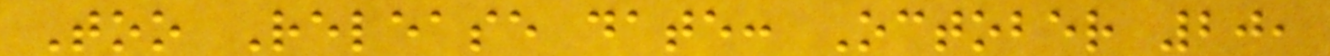Too Release date: October 20,
